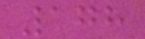178
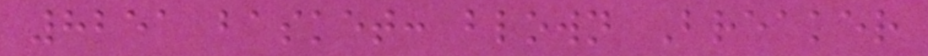8251 basket: blown Breaker
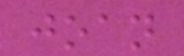joan
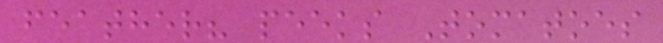feather? peeks Tomatoes
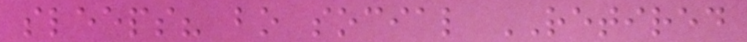sleeps? bo social RETIRED
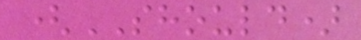(SHOULD)
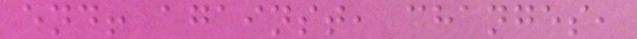end! against, changes,
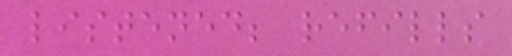listened; refills
